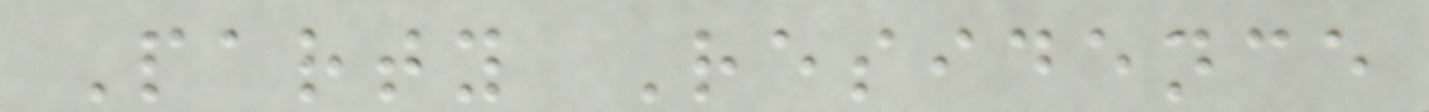Party Residence
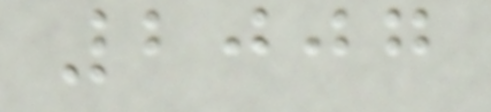2007
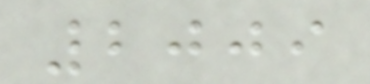2009
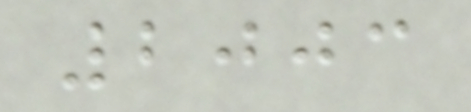2003
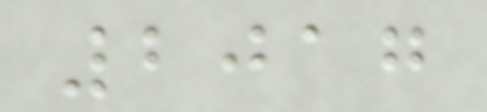2017
